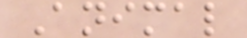Animal
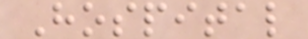Hospital
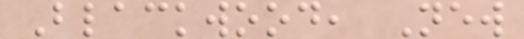Blackwood, New
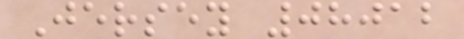Jersey 08012
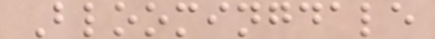Bloomingdale
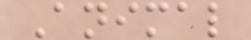Animal
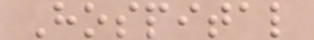Hospital
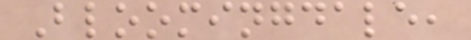Bloomingdale,
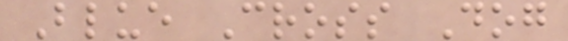Blue Cross Dog
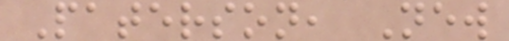Paterson, New
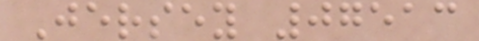Jersey 07513
